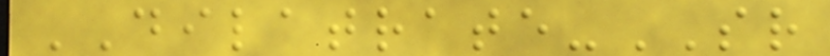DILATRATE-SR
